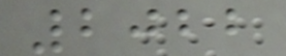2022
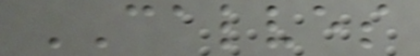CALVES
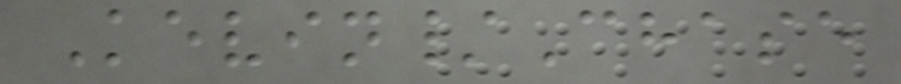Kevin/Chase
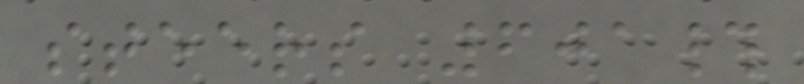steers 601#
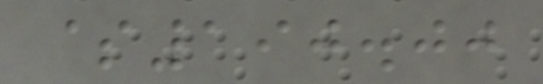$190.00
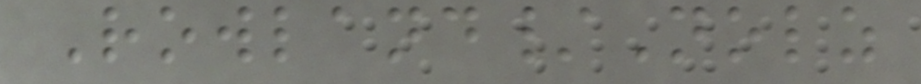Rowland/Nolz
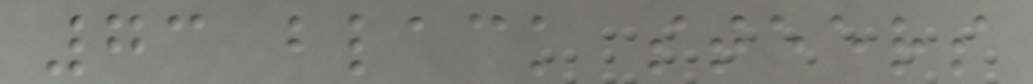73 black steers
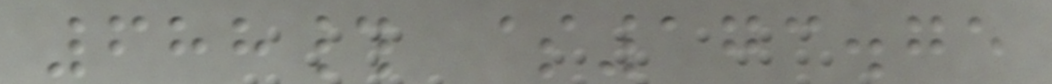688# $173.75
